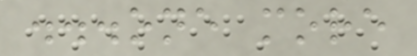...one more
